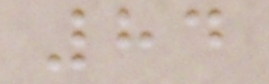84
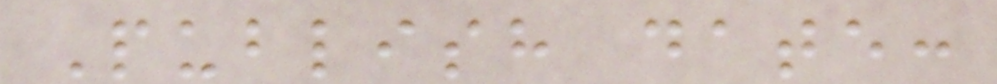Publish date:
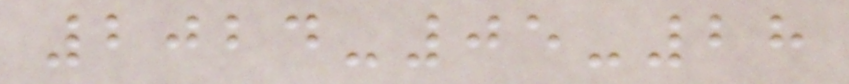2024-05-28
